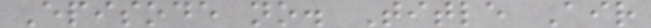Episode no. Title Air
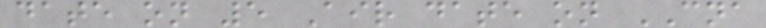date on 5 Air date on CNA
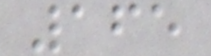165
